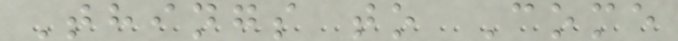Things to Come
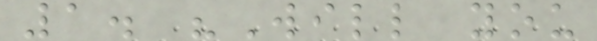1. "Will you
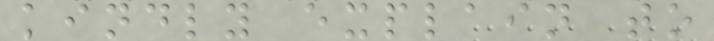kindly explain to
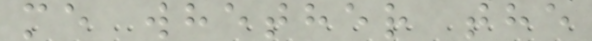me whether the
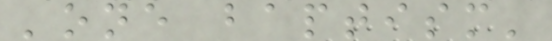'one baptism'
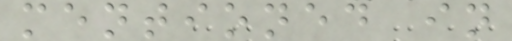mentioned in
